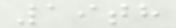19th
